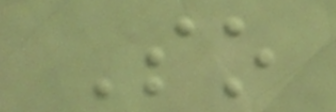So
